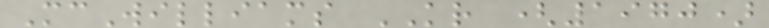McWilliams KR (1970)
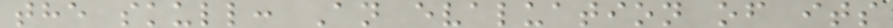the skull: An evaluation of its
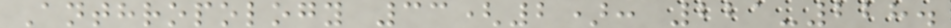Anthropology 33(2): 221-228.
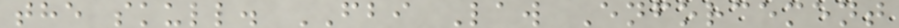the skull. FBI Law Enforcement
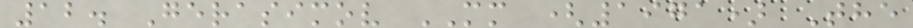12. Gerasimov MM (1971) The
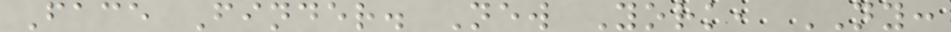Face Finder. New York, NY:
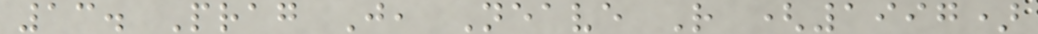13. Prag J, Neave R (1997)
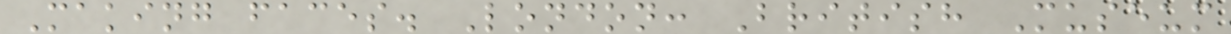Making faces. London: British Museum
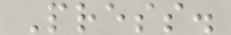Press.
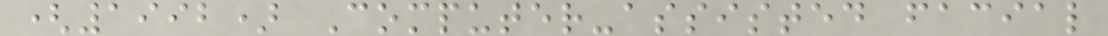(1992) Computer-assisted facial
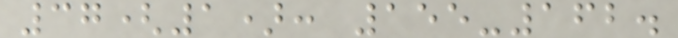37(1): 155-162.
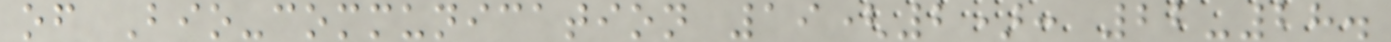of Bio-communication 19(2): 22-28.
